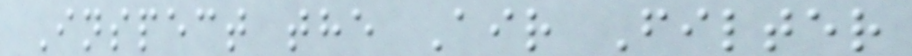Inspect the Air Filter
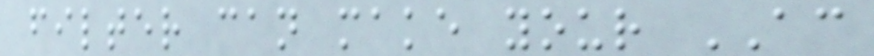filter can make your AC
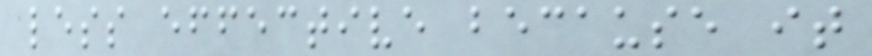less effective because it
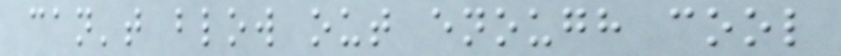can't blow out enough cool
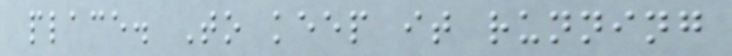place. To keep it running
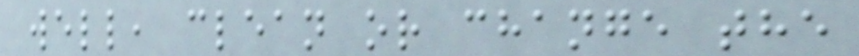well, clean or change the
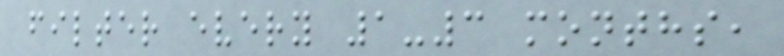filter every 1-3 months,
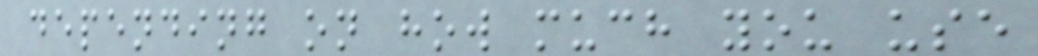depending on how much you use
